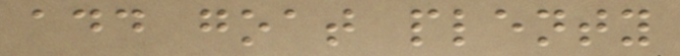add goat plenty
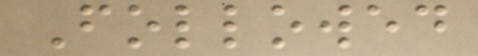Followed
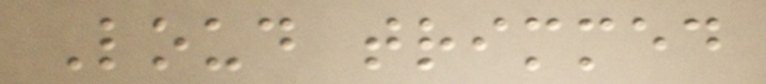Loud trimmed
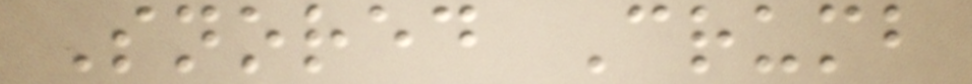Snored Crumb
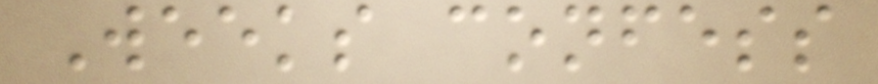Weeks confess
